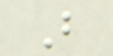B
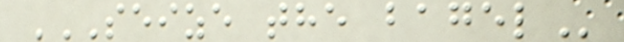SEIZE THE BAGEL
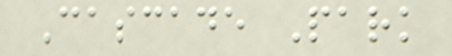Cascade Park
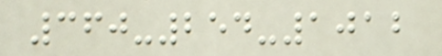360-254-1012
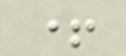+
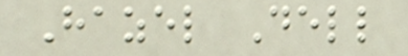Hazel Dell
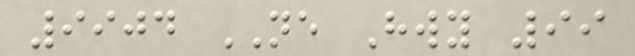9904 NE Hwy 99
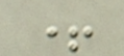+
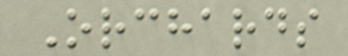Orchards
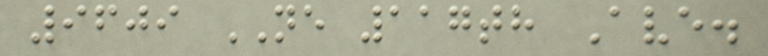9609 NE 117th Ave.
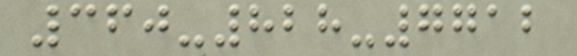360-828-7712
